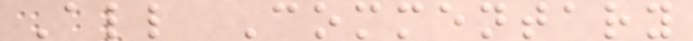All Commentary
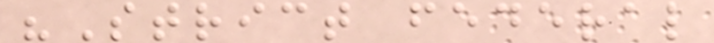"Strict federal
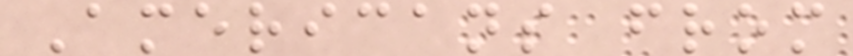Americans from
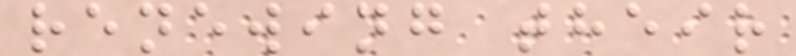renewing their
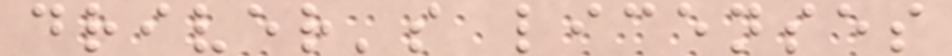driver's licenses
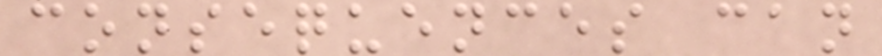consequences can
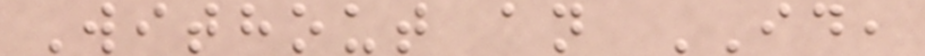Without an ID,
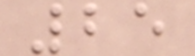25
